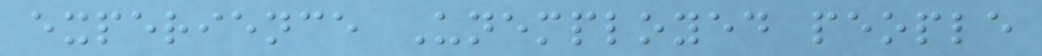experience Unemployed people
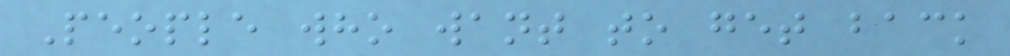People who want to get back
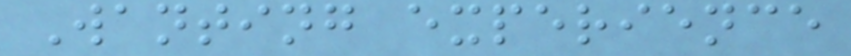Wanting experience
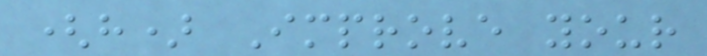(h) Improve your
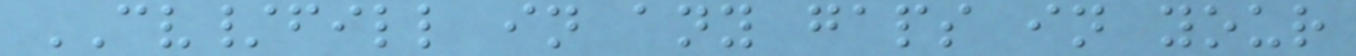CV/fill in any gaps in your
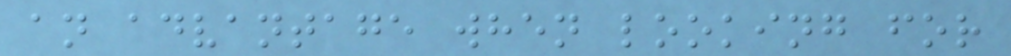an advantage when looking for
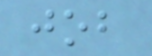job
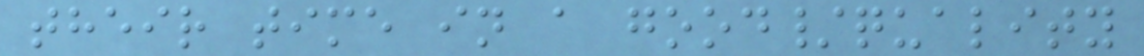their time in a good/quality
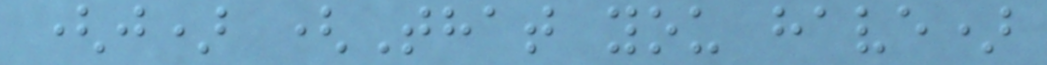(j) (That you have)
